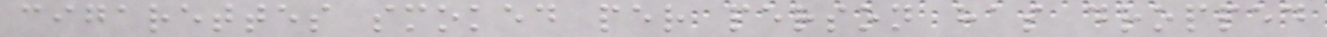cigarettes smoked per person has dropped
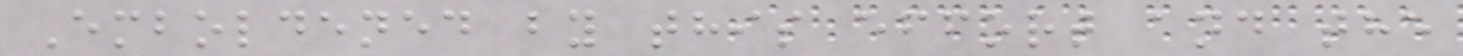Emboldened by this effort and the
